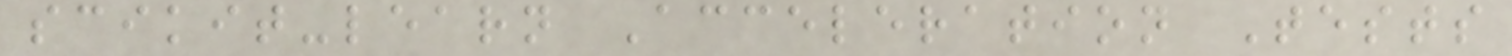scikit-learn Acceleration Tests
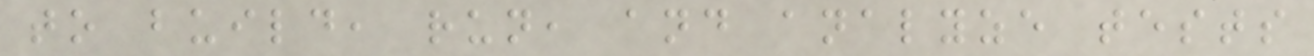to build, run, and analyze tests
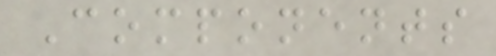Components
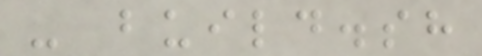- build.sh
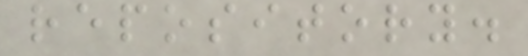repository.
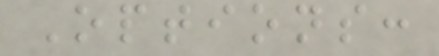Options:
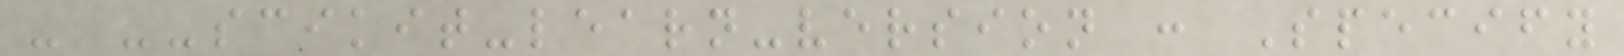- --scikit-learn-version : Specify
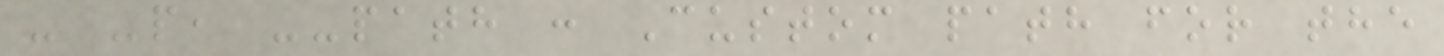- -p, --path : Custom path for the
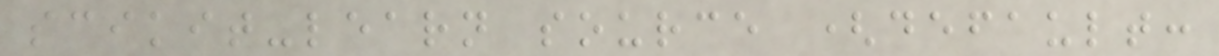scikit-learn source (default:
